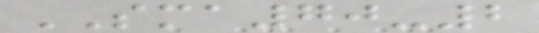SMA70-2
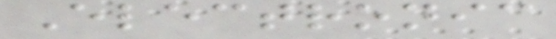Electronic
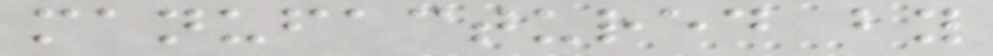manufactured by
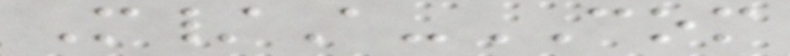M/A-COM
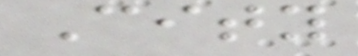City
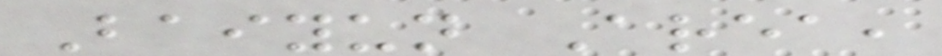Baiyun Area,
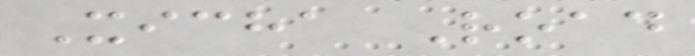Xicha Road
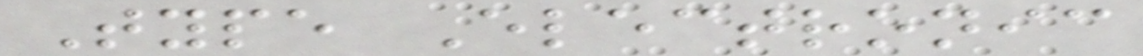Type Electronic
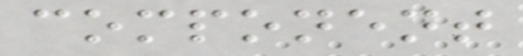component
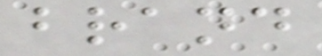brand
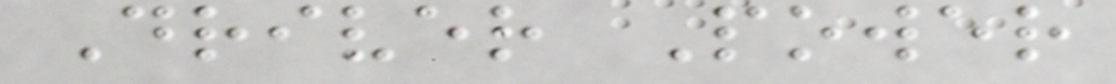Driver Power
